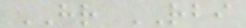HR RBI
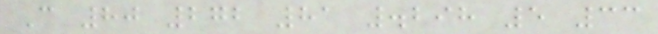C 80 272 81 .298 5 33
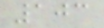103
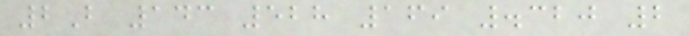2B 143 528 169 .320 2
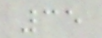35
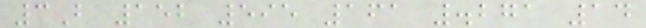3B 152 595 161 .271 14
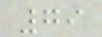79
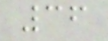36
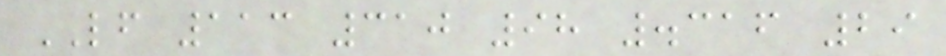LF 113 310 98 .316 29
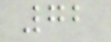72
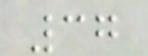37
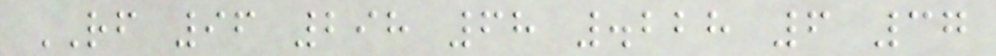RF 96 298 68 .228 6 37
